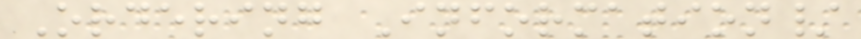Ordering Information/
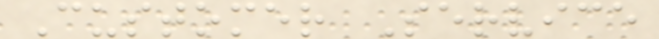Customer Service
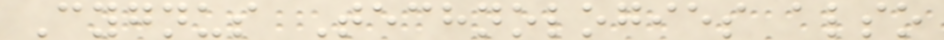Cygnus Technologies also
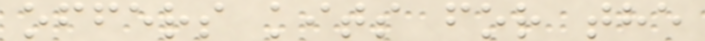offers kits for the
